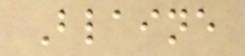Blaine
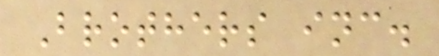Brothers inc.
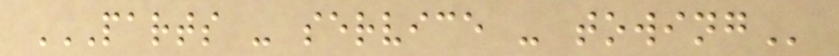PARTS - SERVICE - TOWING
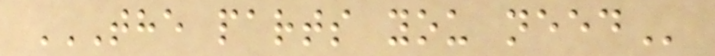THE PARTS YOU NEED
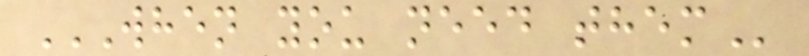WHEN YOU NEED THEM
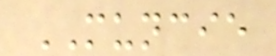MUNCIE
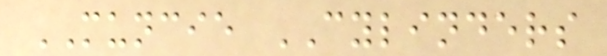MUNCIE CYLINDERS
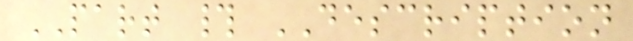PART # DESCRIPTION
